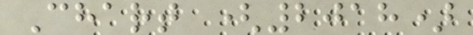Chart (2018)
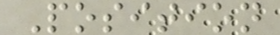Position
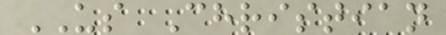US Christian
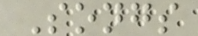Songs
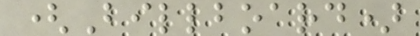(Billboard)
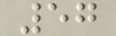57
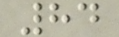84
